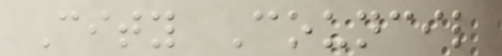City Council
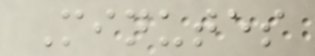Minutes
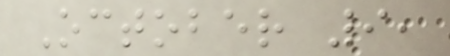October 9,
